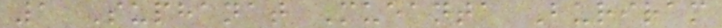1 Suphanat Mueanta Buriram
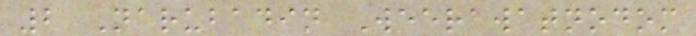2 Narubadin Weerawatnodom
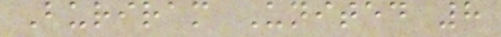Buriram United 8
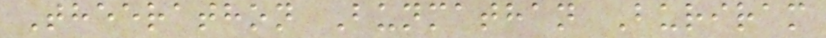Theerathon Bunmathan Buriram
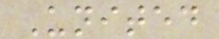United
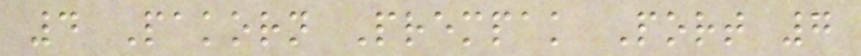4 Pakorn Prempak Port 7
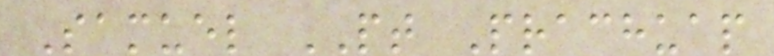Samuel PT Prachuap
